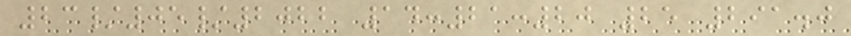23/05/2022 14:21:20 25 291.0
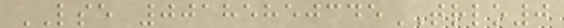LSE 00185850345TRLO0
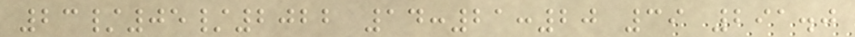23/05/2022 14:21:20 39 291.0
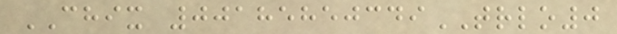CHIX 00185850349TRLO0
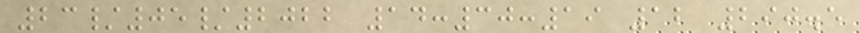23/05/2022 14:30:19 12 290.5
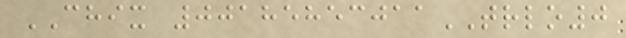CHIX 00185853011TRLO0
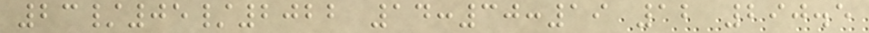23/05/2022 14:30:19 12 290.5
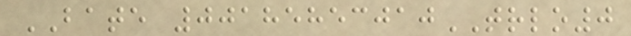BATE 00185853010TRLO0
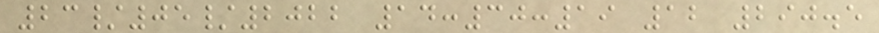23/05/2022 14:30:19 12 290.5
